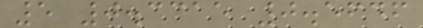5 0.3315 0.5646
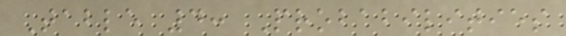Table 4: Probabilities
